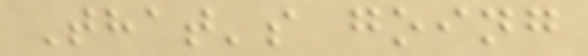That's going
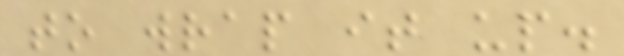to wrap it up.
